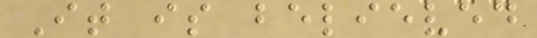It is believed
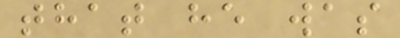that he was
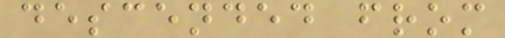descended from
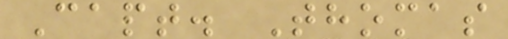Capt. Thomas
